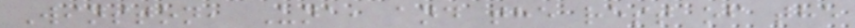Winston, Una, and the rest of the
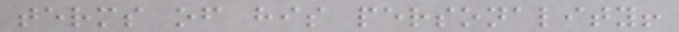terms of his personality!
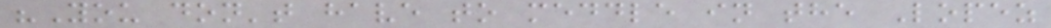"You don't have to meddle in the Lopez
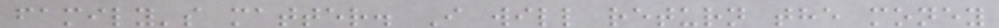family's matter. I will return the money
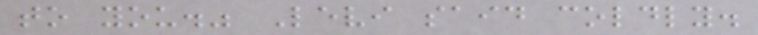to you." Levi said coldly.
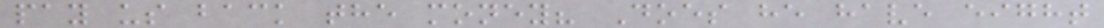pay us back the money? Does he have eight
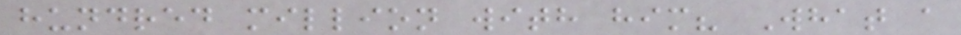hundred million with him? What a
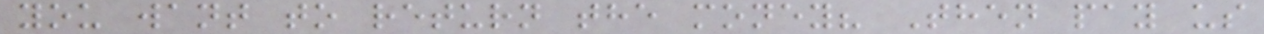you want to return the money? Then pay us
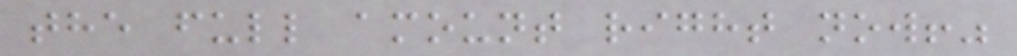the full amount right now!"
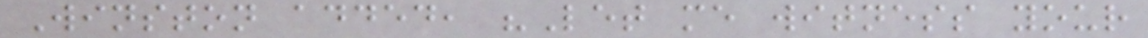Winston added, "Let me witness your
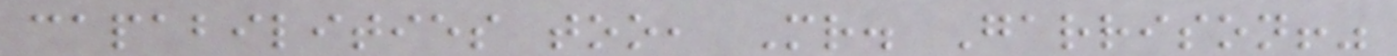capabilities too, Mr. Garrison!"
